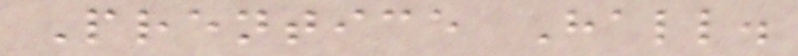Prentice Hall.
